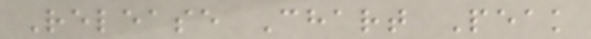Release Chart Peak
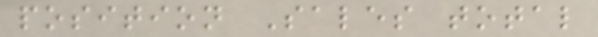position Sales total
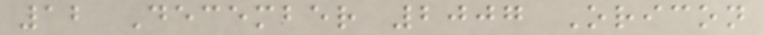12 December 2007 Oricon
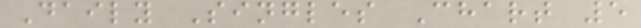Daily Singles Chart 5
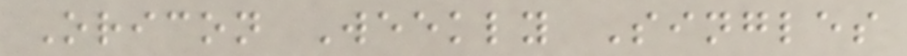Oricon Weekly Singles
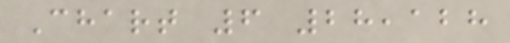Chart 6 28,128
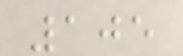105
